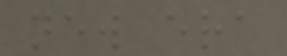new era
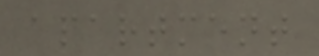apartment
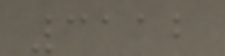3112
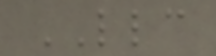LLC
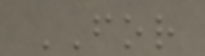FOR
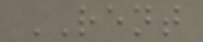RENT
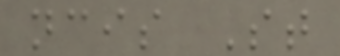ncis St
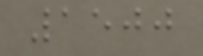1500
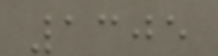1305
